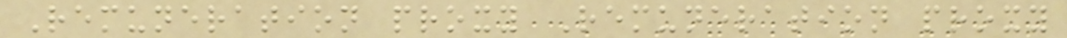Remuneration proxy Remuneration proxy
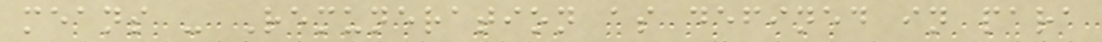means - Remuneration as defined in para
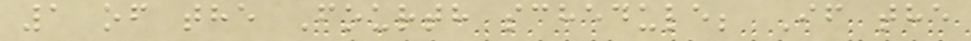1 of the Fourth schedule; If the
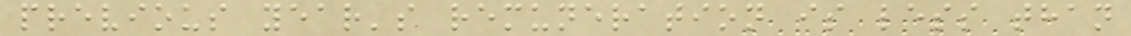previous year's remuneration is less than
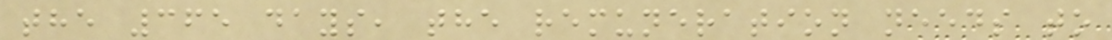the 365 days, the remuneration needs to
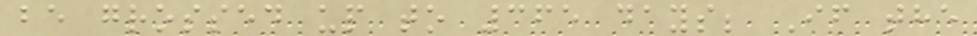be grossed up to 365 days; If the
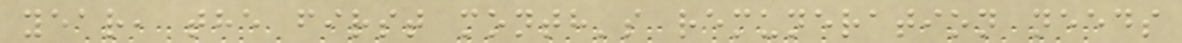year, the first month's remuneration needs
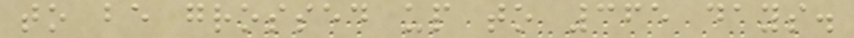to be grossed up to 365 days.
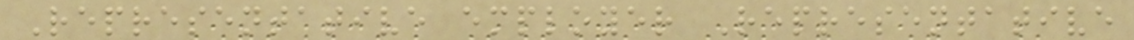Representative employer Representative
